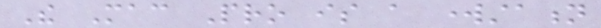The Mac Pro is a workstation
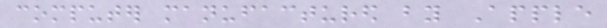computer manufactured by Apple
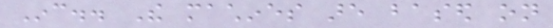Inc.. The machines are based on
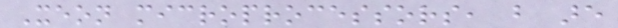Xeon microprocessors, but are
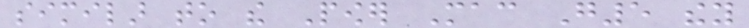similar to the Power Mac G5 they
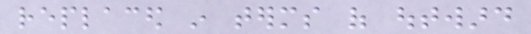replaced in terms of outward
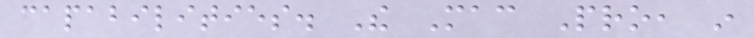capabilities. The Mac Pro, in
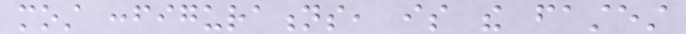most configurations, is the fastest
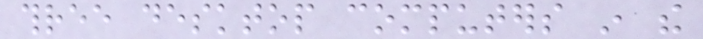three desktop computers in the
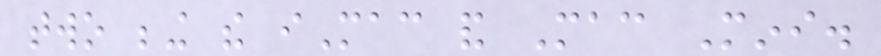two being the iMac and Mac Mini.
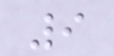9
